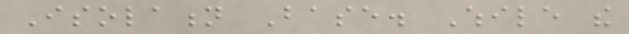Isolation Base. While the
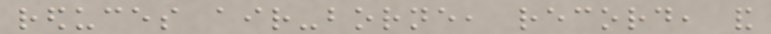reduces air-borne, record, and
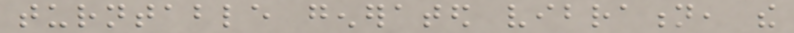turntable generated vibration, the
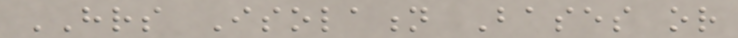HRS Isolation Bases or
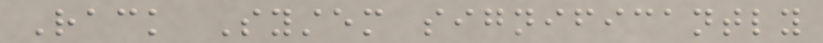Rack System significantly
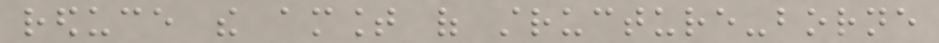reduce the amount of structure-borne
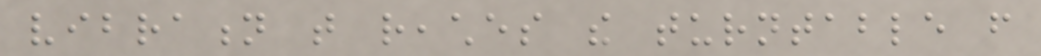vibration that reaches the turntable from
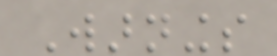Warnings
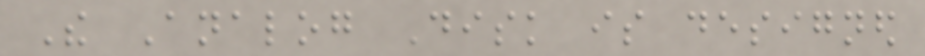The Analog Disk is designed
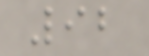92
